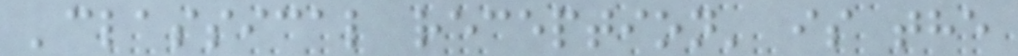'classical reception' is the
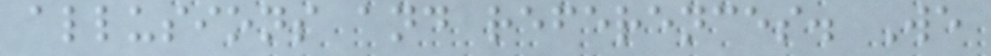allusions and references. We
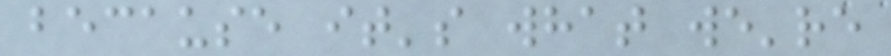because it's what we're
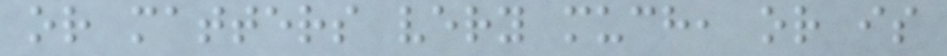or matters very much, or is
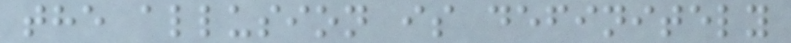the allusion is definitely
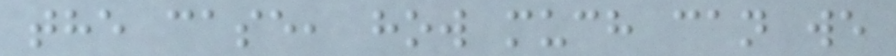the case, how much can we
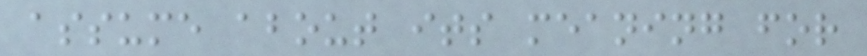assume about its meaning for
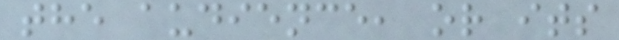the audience, or its
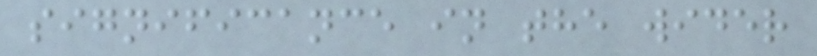significance in the wider
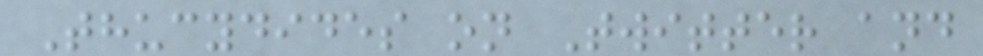Thucydides on Twitter and
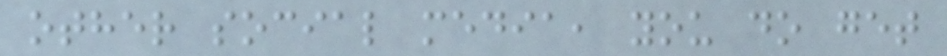other social media, you do get
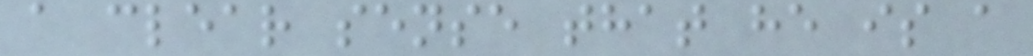a clear sense that he is a
